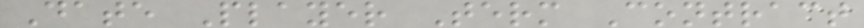Date Player Term Contract
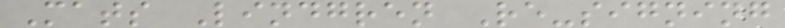Mats Lindgren Re-signing
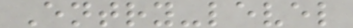Entry-level
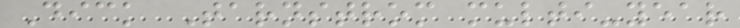Dick Tarnstrom multi-year
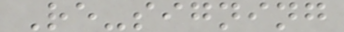Re-signing
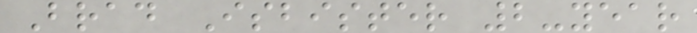Brad Isbister 2-year
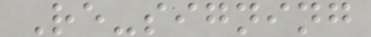Re-signing
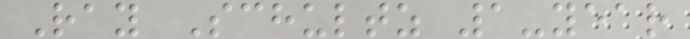Ray Schultz 1-year
